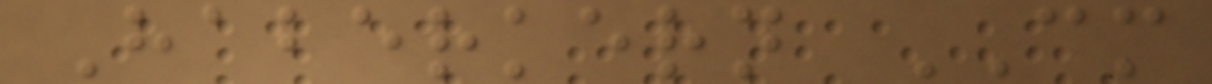Haberkern CM
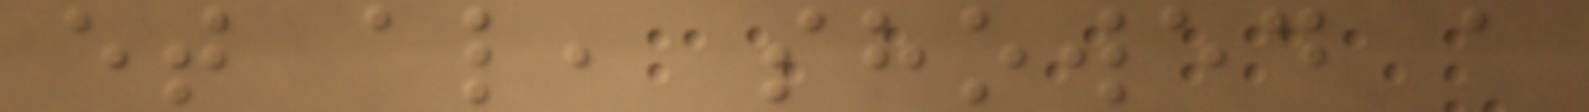et al, showed a
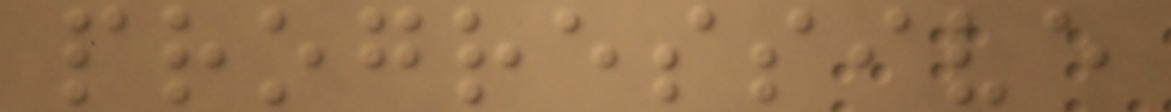progressive
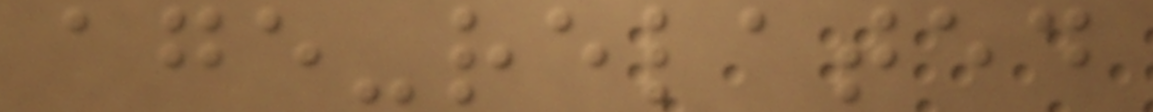age-related
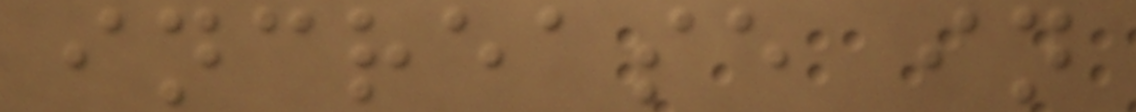increase in
